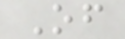Of
